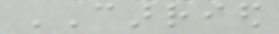CARRIED
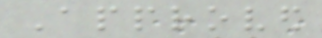Approved
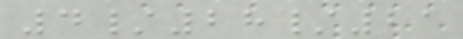4/28/21
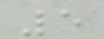5
